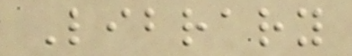Library
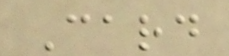Card
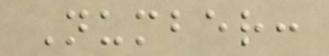Number:
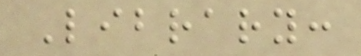Library:
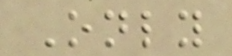Only
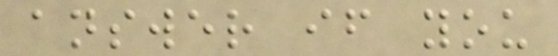answer if you
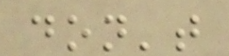don't
